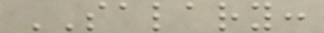SALARY:
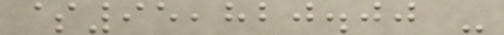$95,820.00 -
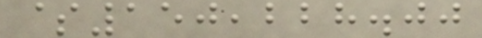$150,228.00
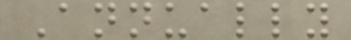Annually
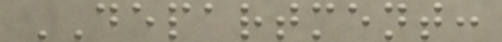DEPARTMENT:
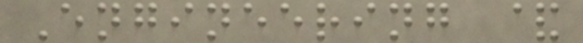Engineering &
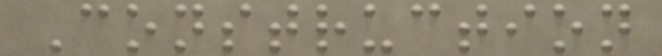Construction
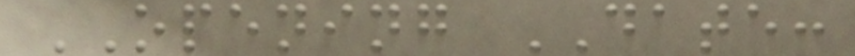OPENING DATE:
